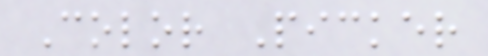Color Picker
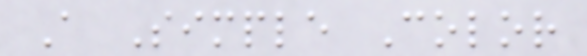A Simple Color
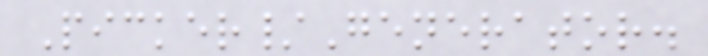Picker/Generator.
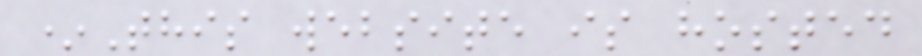*This website is hosted
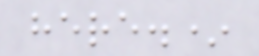here.*
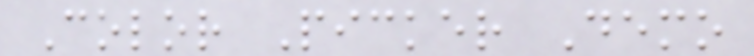Color Picker Demo
